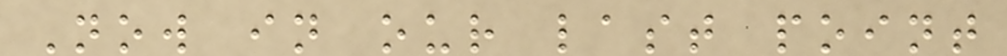Now in our last point
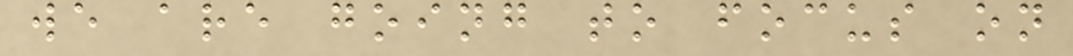we are going to focus on
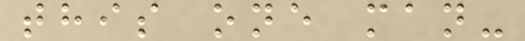this one man-
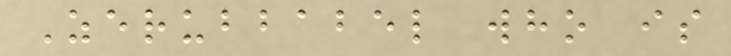Zerubbabel who is
